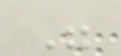"
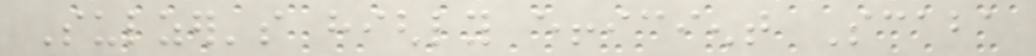Sulzer's highly efficient Scaba
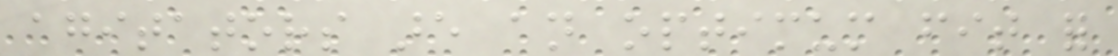agitators are an optimum fit for
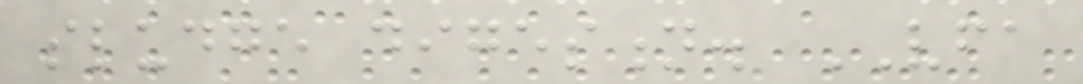sludge digestion. VFA
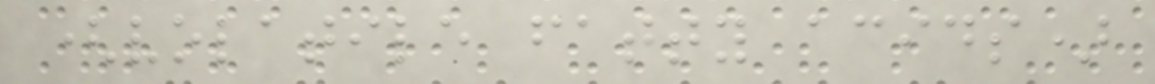(volatile fatty acids)
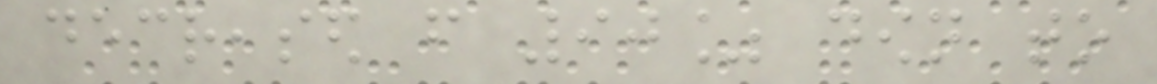decreased from 90% down to
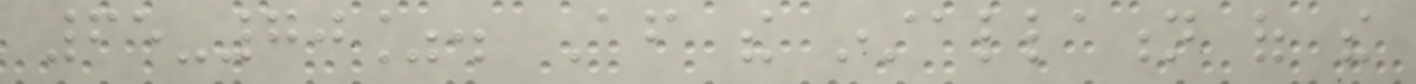65-70%. After the installation of the
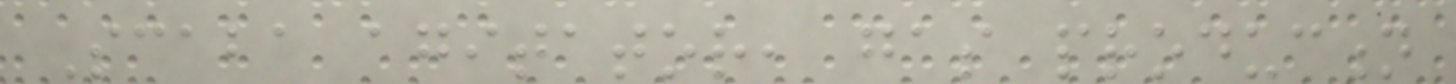Scaba agitator, gas production
